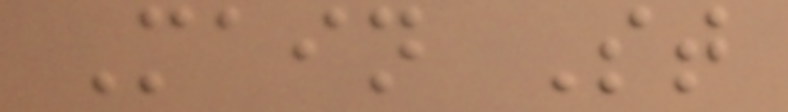Main St
